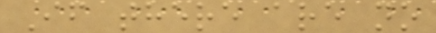If there are no
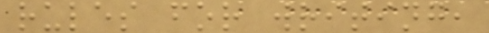rules for writing,
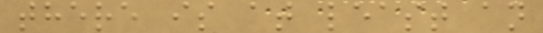there is at least an
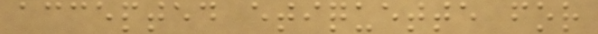accepted etiquette for
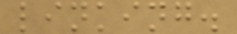linking.
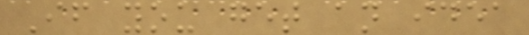If you get an idea
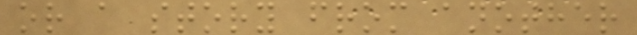or a story from another
